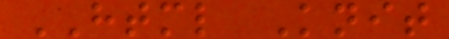HTML Knit
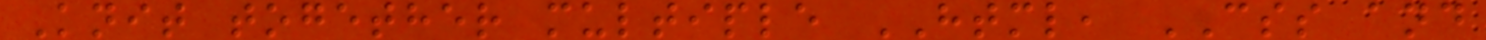Knit together multiple HTML, CSS and
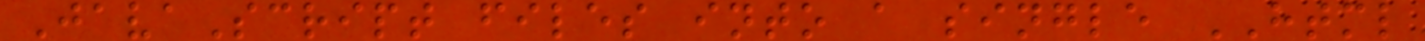JavaScript files into a single HTML
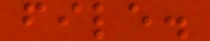file.
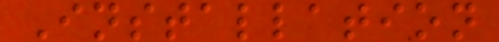Installation
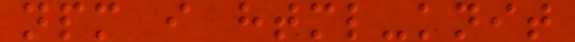npm i html-knit
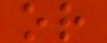or
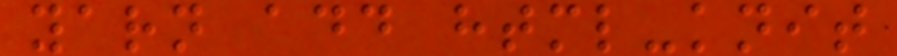yarn add html-knit
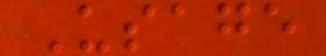Usage
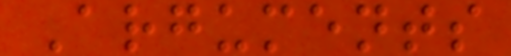Arguments
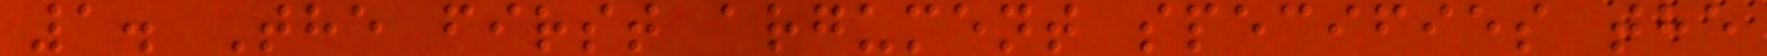1. The first argument specifies the
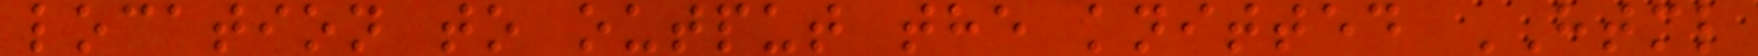location to output the knitted HTML
